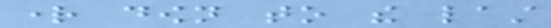right down to the last
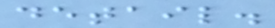detail.
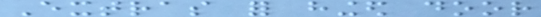Extras for hinged door
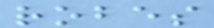robes
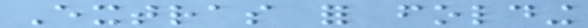Extras for folding
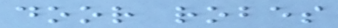door robes
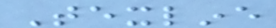Texline
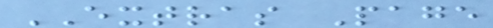EXTRAS Page
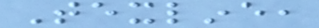Texline,
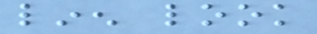linen look
